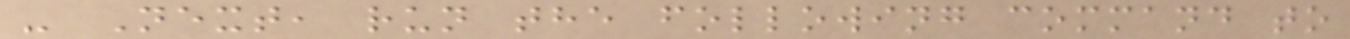- Next, run the following command to
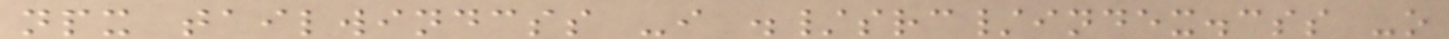npx tailwindcss -i ./src/index.css -o
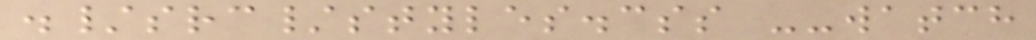./src/styles.css --watch
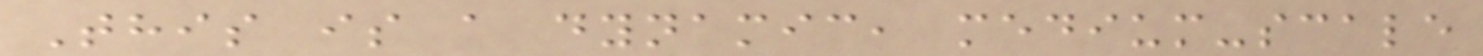This is a dynamic, medium-scale
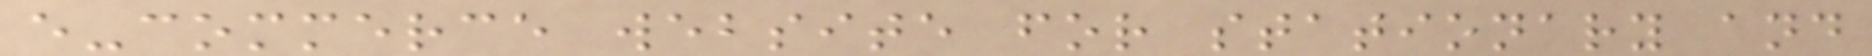e-commerce website for stationary and
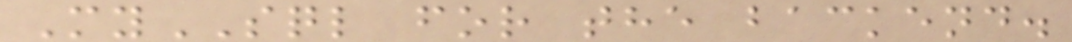MySQL for the backend.
